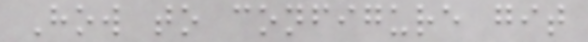How to configure git
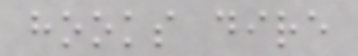hooks dire
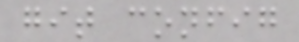git config
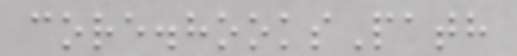core.hooksPath
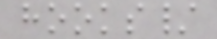hooks/
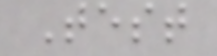Test
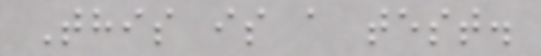This is a test.
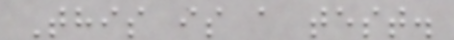This is a test.
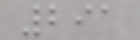291
